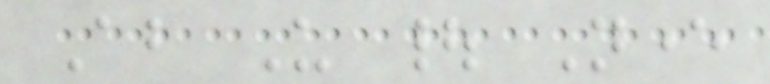About Us | Never
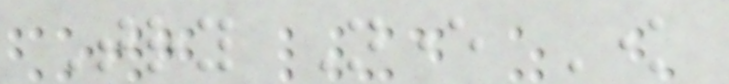Try Never Know
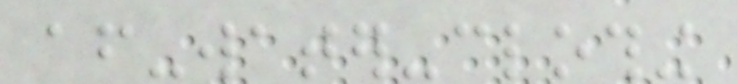after-water-clothing
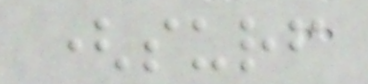(surf
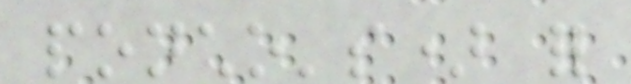poncho's) for
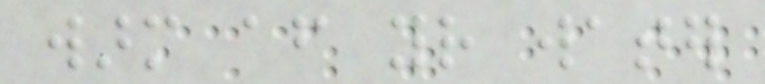warm after your water
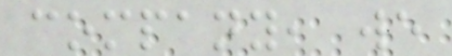company, we
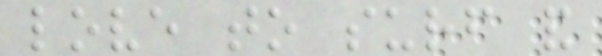love to surf and
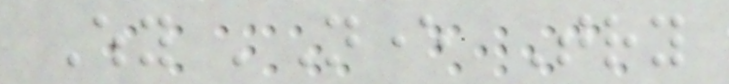Why 'Never Try
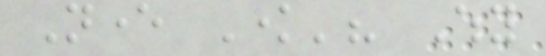Never Know'? Why
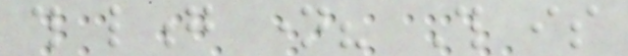this long name? This is
